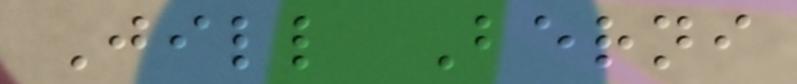Jill Berni
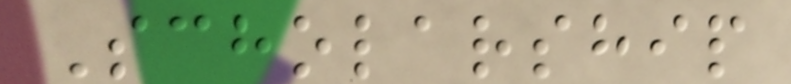Scholarship
